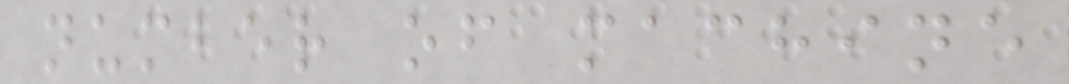number of machine
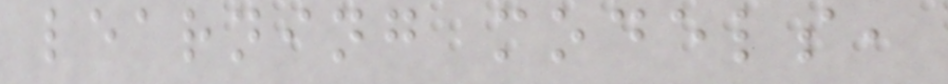learning models,
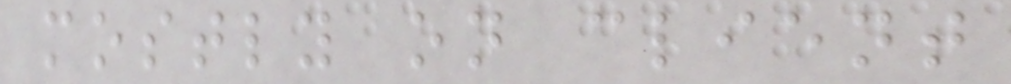mostly on client
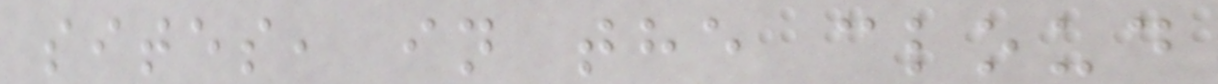sites, in the cloud
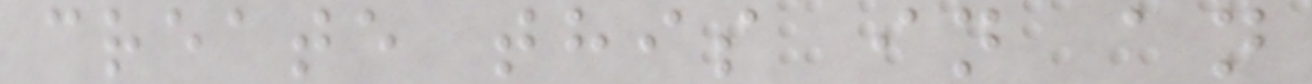create this in an
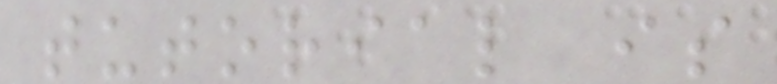tutorial is
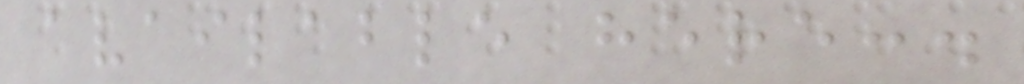available here:.
